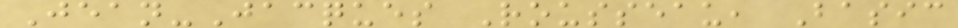Jean-Jacques Rousseau, Basic
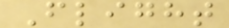Flight
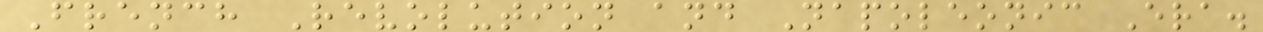French Revolution and Napoleonic Era.
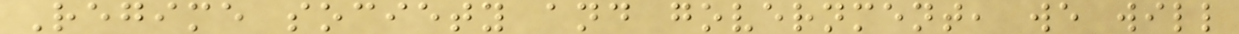Regime society and government, we will
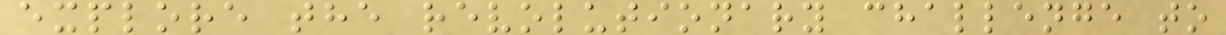explore the revolutionary challenge to
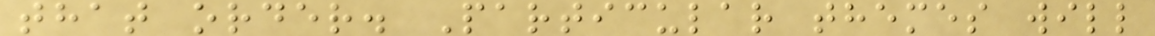that order. Particular themes will
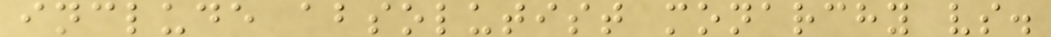include absolutist monarchy vs.
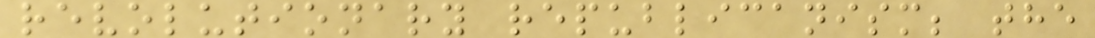revolutionary republicanism; the
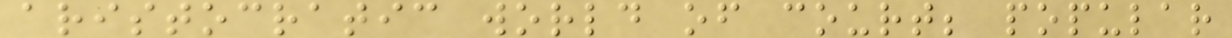aristocratic world of court; popular
